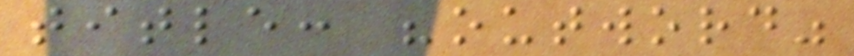title: "outword"
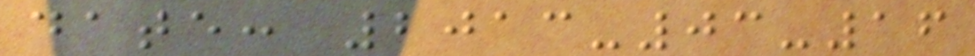date: 2013-03-16
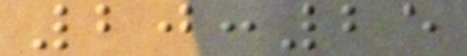20:25
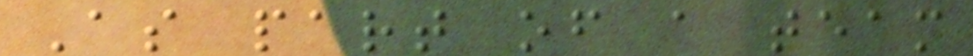As part of a team
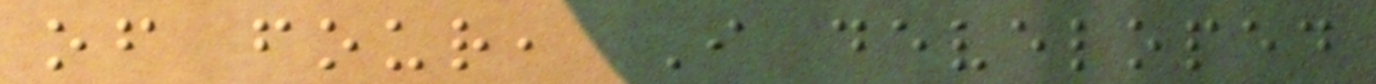of four, I developed
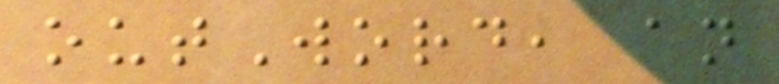outWord, an
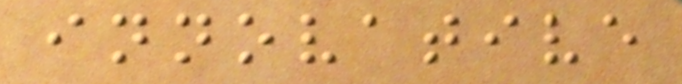innovative
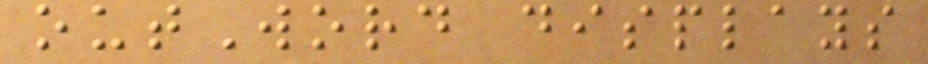outWord displays
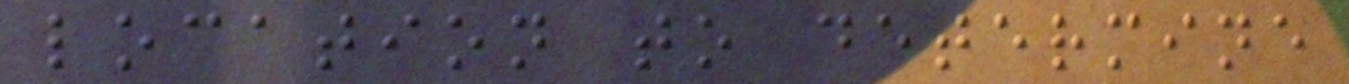location to determine
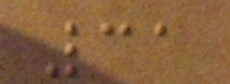31
